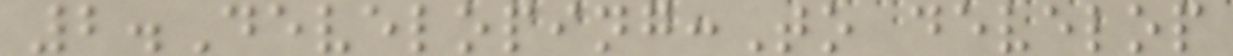2.Developing:To develop
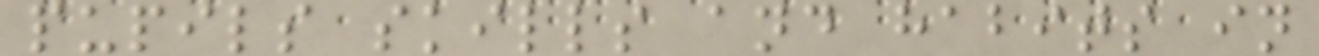pupils skills and habits in
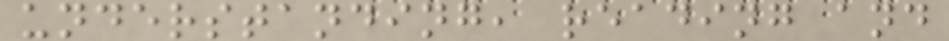understanding, reading and
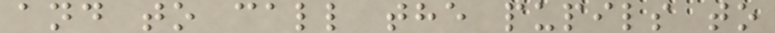and to call the pupils to
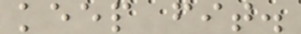keep fit.
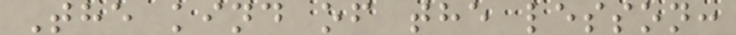The kind of the lesson:
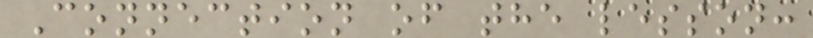Connection of the lesson:
